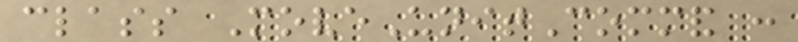class MoveUnitCommand :
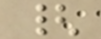{
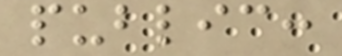public:
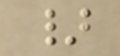}
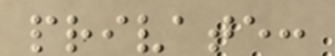private:
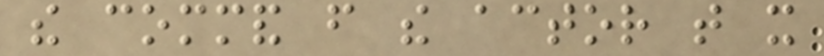the command from the actor that it
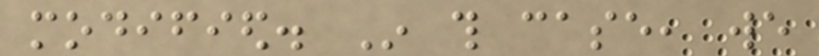modified. In this case, we
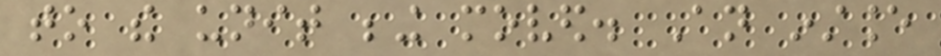to the unit being moved. An instance
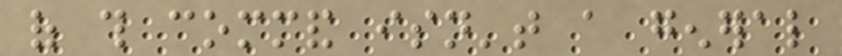of this command isn't a general
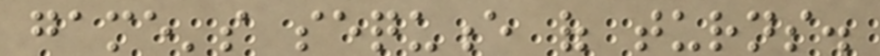game's sequence of turns.
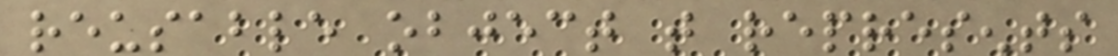reusable object that represents
